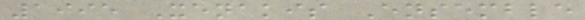1995 Xenakis Ensemble
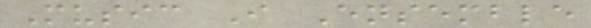Music I Ensemble
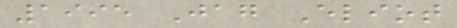1995 Jag Eliot
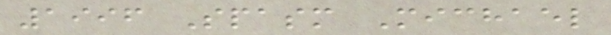1996 Spasm Michael
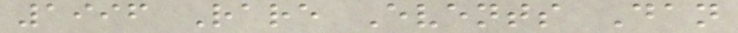1996 Rare Events Dan
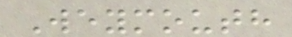Weymouth
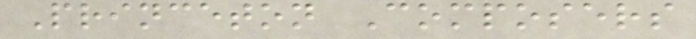Princeton Composers
